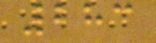283
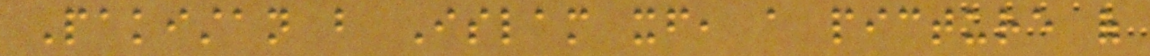Pakistan but Islam itself, a picture of
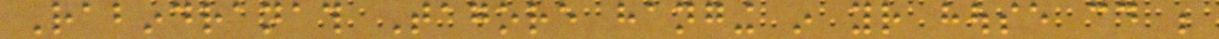Rabindranath Tagore hanging in your house could be
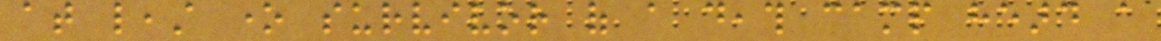at least one survivor of a death camp heard a
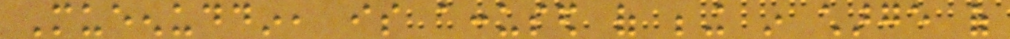Mueenuddin, is accused of being in charge of
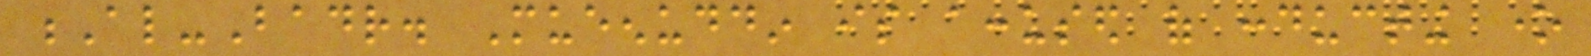Al-Badr. Mueenuddin is accused of conducting one
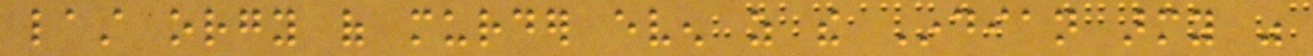last orgy of murder even as the Indian army was
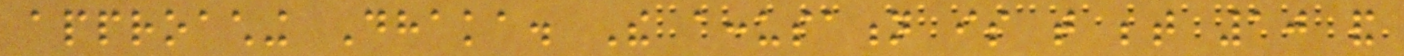approaching Dhaka. The accusation is that between 10 and
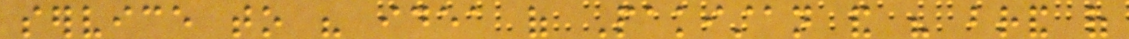service to his idea of Pakistan and his brand of
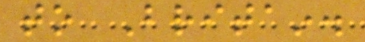to Britain.
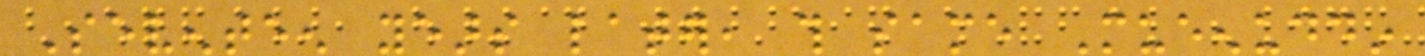Seventeen years later, this same Mueenuddin
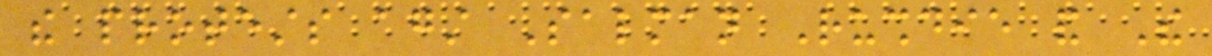the protests against Salman Rushdie and The
